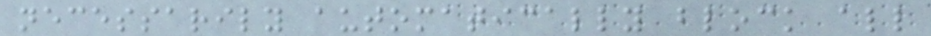necessarily automatically block all
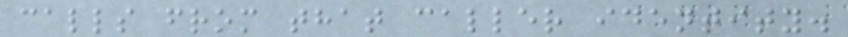calls from that caller identity.
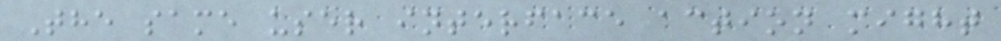The same user interface action might
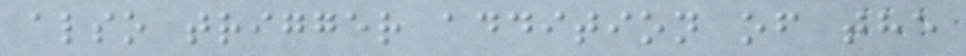also trigger addition of the
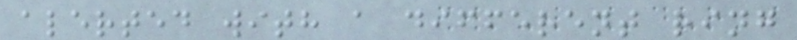alerted with a different ring
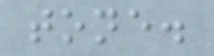tone.
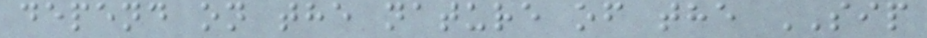depend on the nature of the SIP
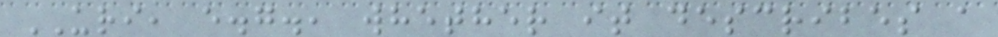URI, e.g., whether it describes a
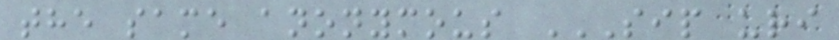the same anonymous SIP URI
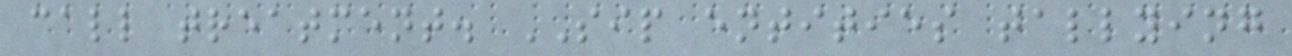call treatment. SIP entities tallying
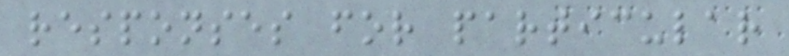responses for particular
